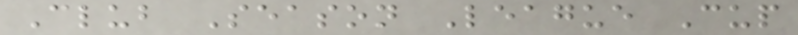Club Season League Cup
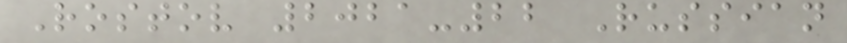Rostov 2021-22 Russian
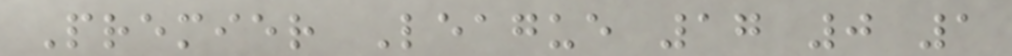Premier League 17 0 1
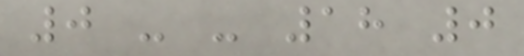0 - - 18 0
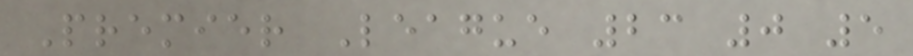Premier League 23 0 5
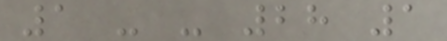1 - - 28 1
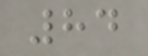84
